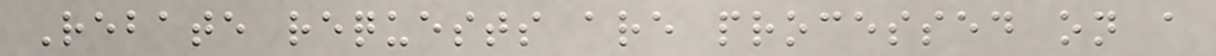Rebate requests are processed on a
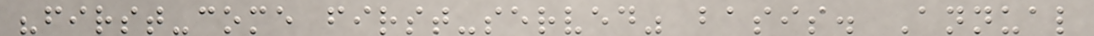"first-come first-served" basis. Annual
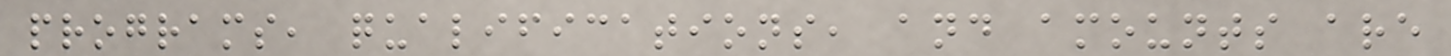programs, qualifications, and amounts are
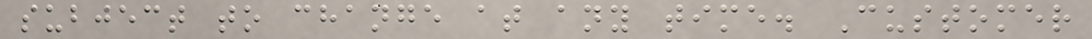subject to change at any time. Customer
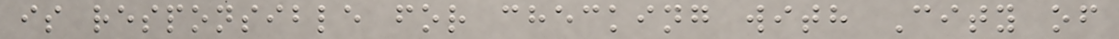is responsible for checking with City of
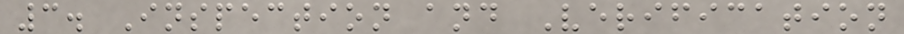3. Inspection and Verification
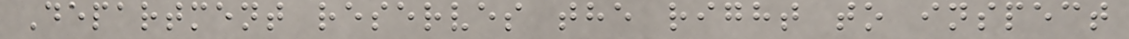Department reserves the right to inspect
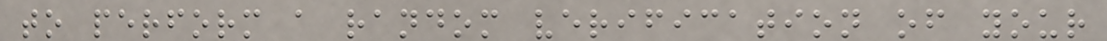to perform a random verification of your
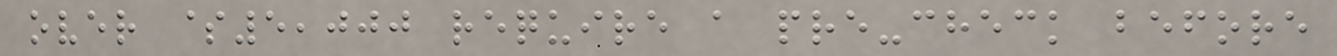over $5,000 require a pre-check before
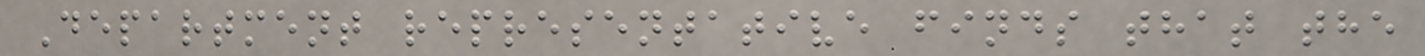Department representative finds that the
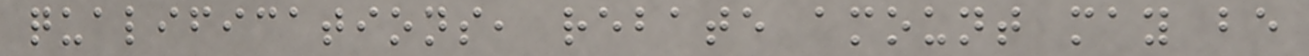qualifications, rebate amount may be
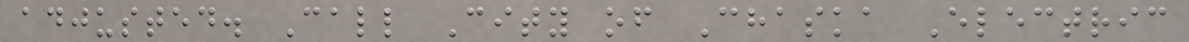adjusted. Call City of Chaska Electric
